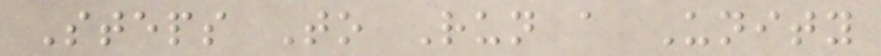Steps To Run a Unity
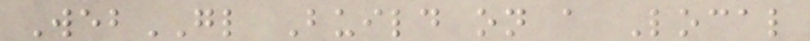WebGL Build on a Local
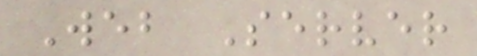Web Server
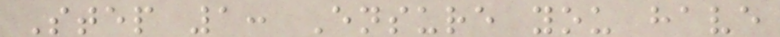Step 1: Ensure you have
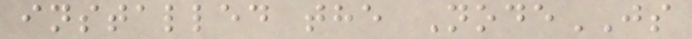installed the NodeJS
